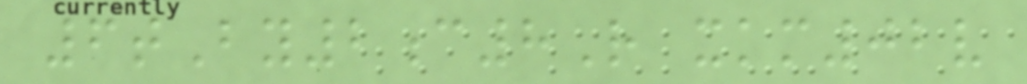6tBy2c8R xkm02v
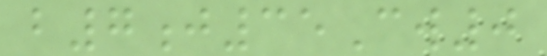b7j35Cw0
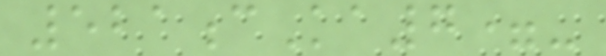521cKa7=-
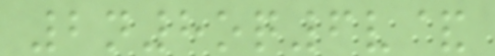2n8oq6v&
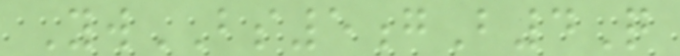YwBS5gB4Q
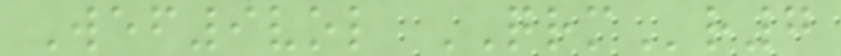Wef9vol QRMr7
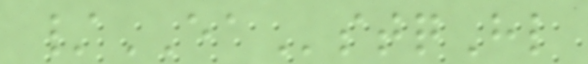/EAstqHl
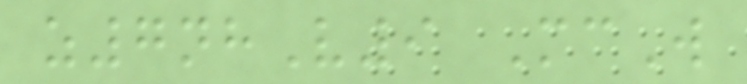z7nhV9 McW
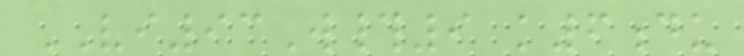VI93W#9 k6du
